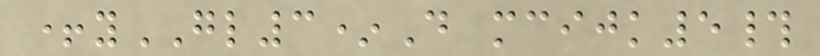+yGL3*D mcijk5#
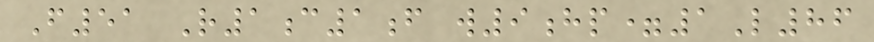F51 R1c1f w9hp=1L86
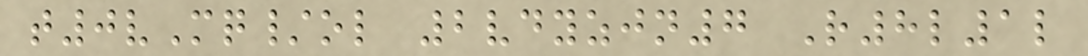t0vMq/ol 2vdyzjn7 R8l1l
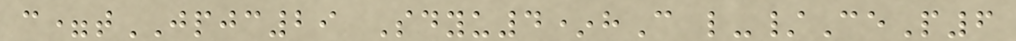c=tJPJC29 Sdyu4*hC l-/CeP6
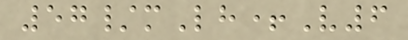57/mLh+V6
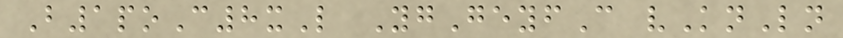B1poC8xL YgGeyfC vKnLn
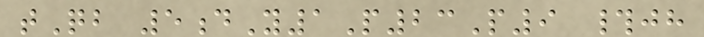tQb 5dY1P23P9 #jh
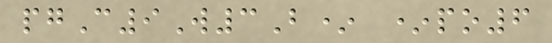pgC9W3B* *po6
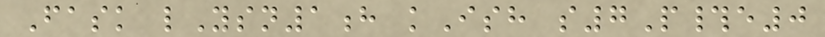Fask lYsn1h kIsh s7P#e0
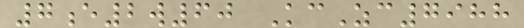7e2w60 KcZc7988
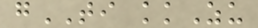gTI kkZu
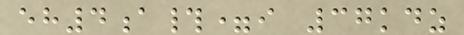eh4a#=i 37kdz
